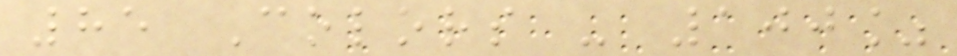85 Colors - 100%
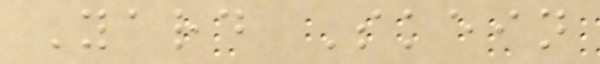Yard Skein
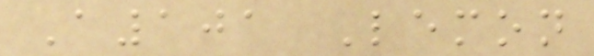A101 Lemon
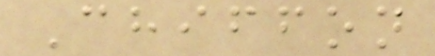Chiffon
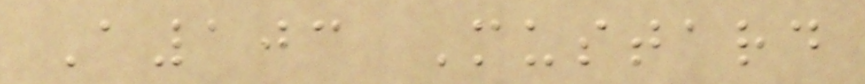A103 Mustard
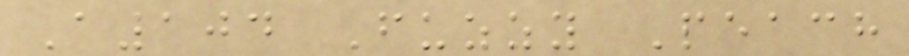A104 Fuzzy Peach
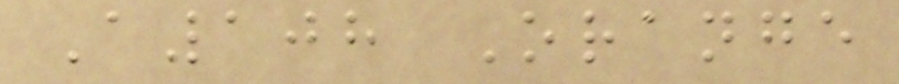A108 Orange
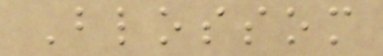Blossom
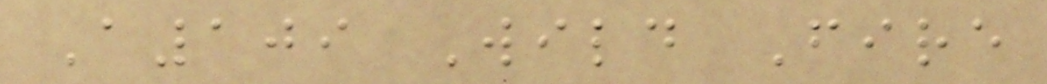A109 Wild Fire
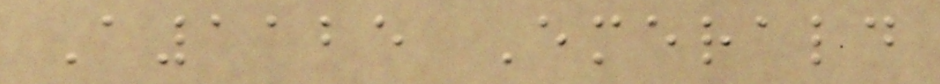A1125 Emerald
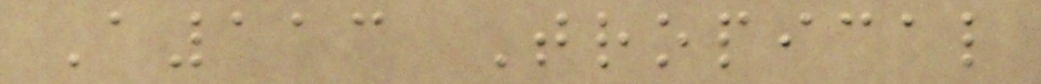A113 Tropical
